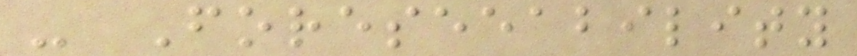- Foreseeability
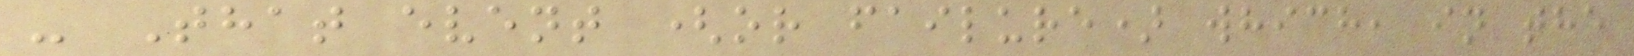- That event (or failure) which, in the
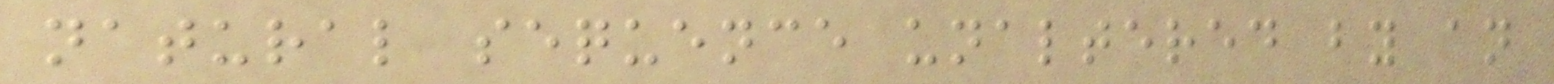natural sequence unaltered by an
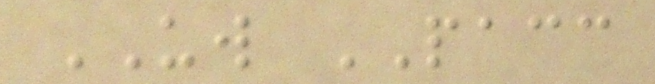UW PACC
